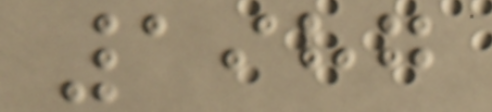1987
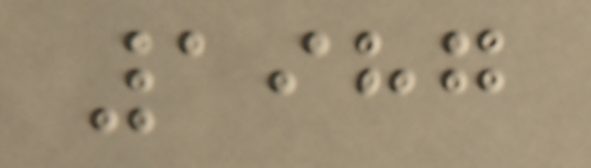1987
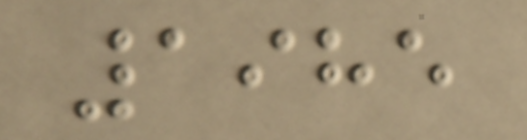1985
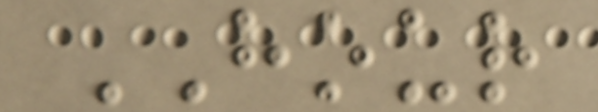HOUR
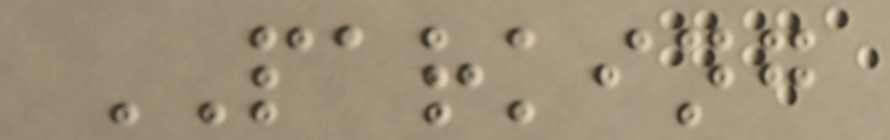PARKING
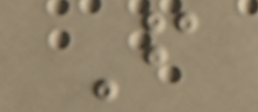F
